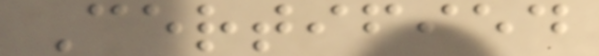Certified
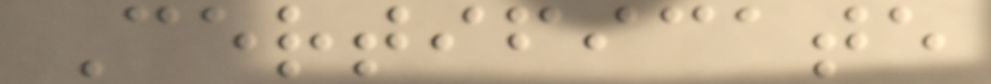Certificate
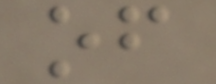of
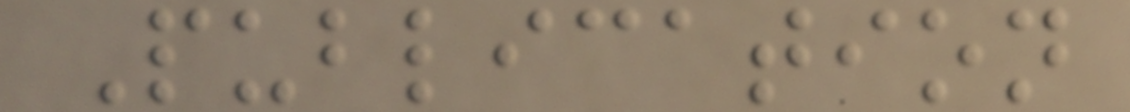Publication
